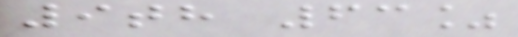9th 63%
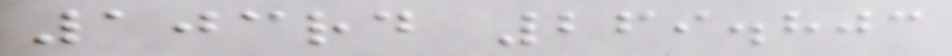103rd 269.803
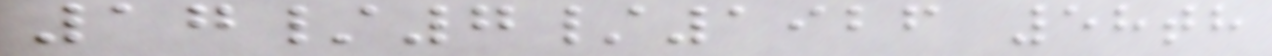17/7/1926 58th
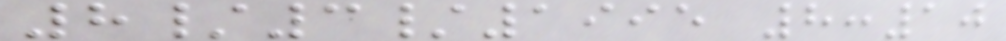8/3/1995 8:10
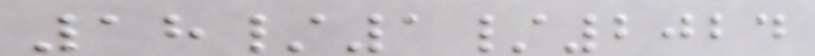18/1/2024
